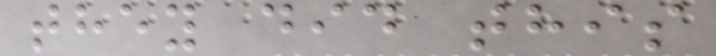they did this
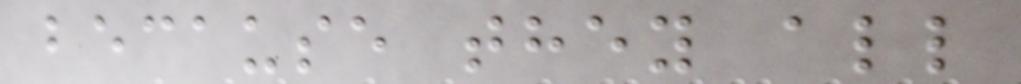because they all
